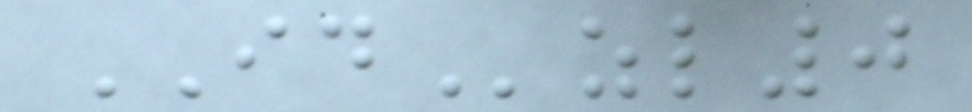IDzl0
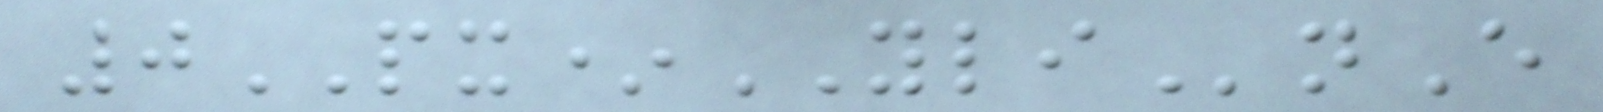0PX*YLInE
